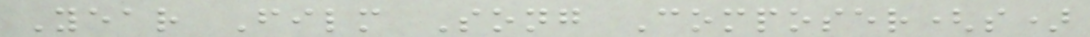Year Film Song Composer(s)
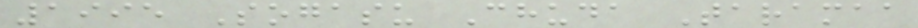1995 Sogasu Chuda Taramaa
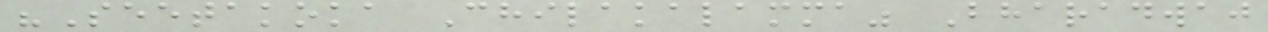"Seetakoka Chilakalamma" Bharadwaj
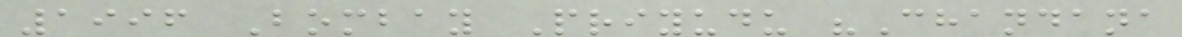1996 Bombay Priyudu "Chandana
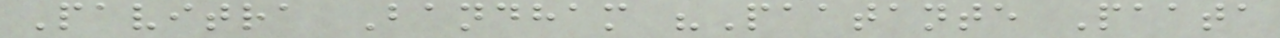Pavitra Bandham "Paatante Paata
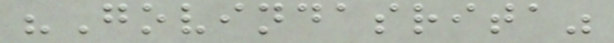"Govindasrita"
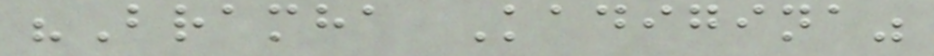"Bramha Kadigina"
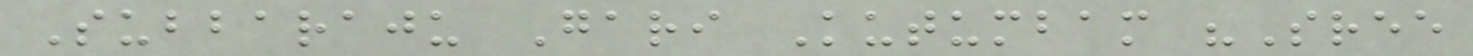Subbaraju Gari Kutumbam "Sree
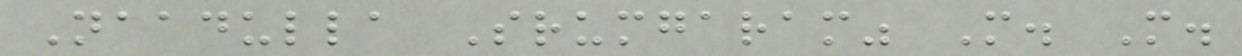Naadulla Srumgaram" M. M.
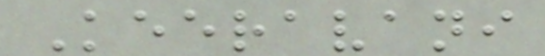Keeravani
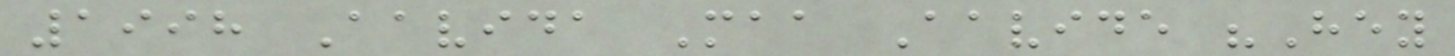1998 Aavida Maa Aavide "Hey
